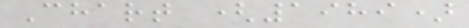Chart (1989)
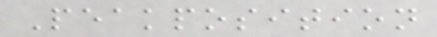Peakposition
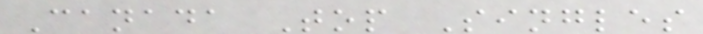Canada Top Singles
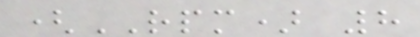(RPM) 8
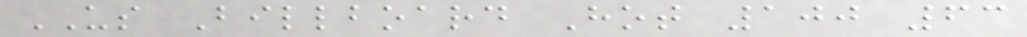US Billboard Hot 100 63
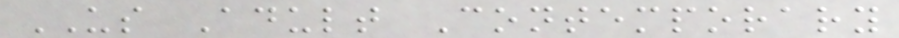US Adult Contemporary
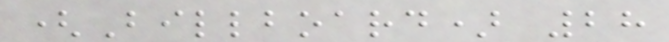(Billboard) 28
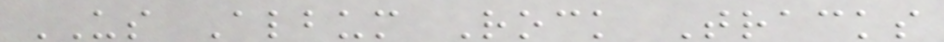US Album Rock Tracks
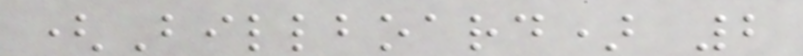(Billboard) 2
